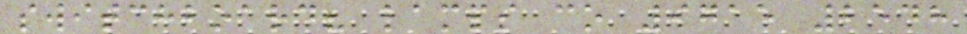switchboard? lamps co 9715 2548
